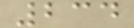234
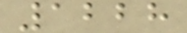1228
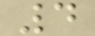4
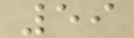59
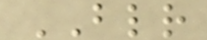BLR
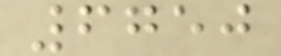6750
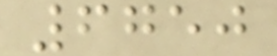6750
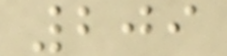209
